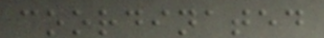coordinated
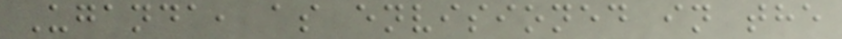Uganda, as envisioned in the
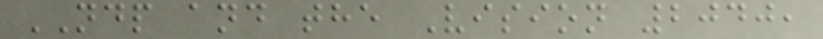NDP and the Vision 2040,
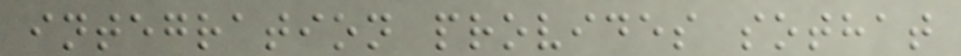integration provides sothat
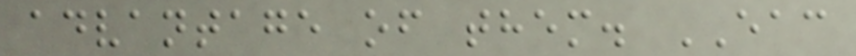advantage of them. EAC
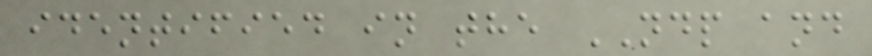identified in the NDP and
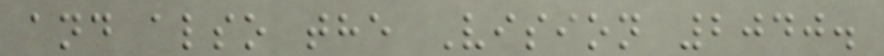and also the Vision 2040.
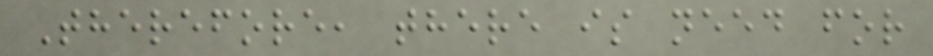Therefore, there is need for
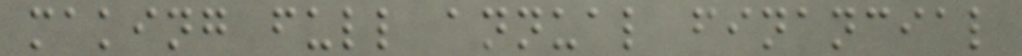making full annual financial
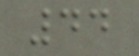44
